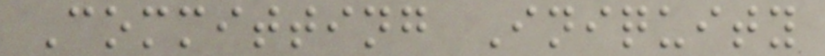Committing Iniquity
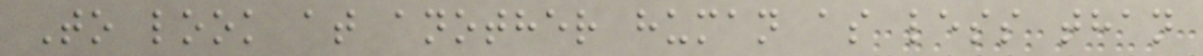To look at another human as less than
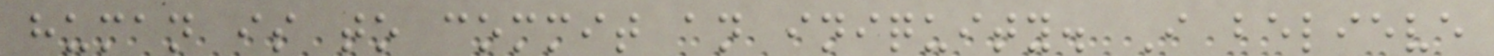human is to commit an iniquity. I believe
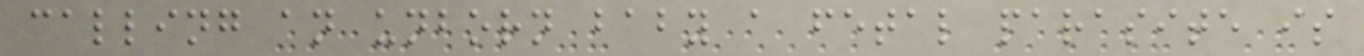calling an unborn baby a fetal parasite is
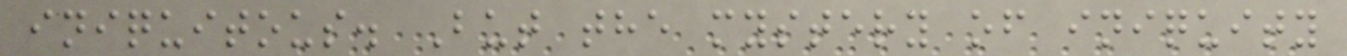iniquitous. But the mystery of iniquity
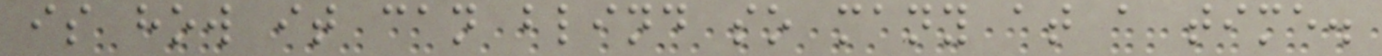is how it can blind so many at a time.
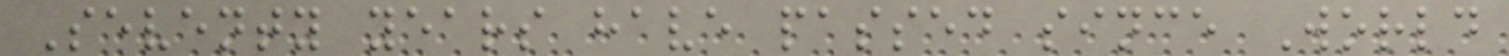Seventy years have passed since World
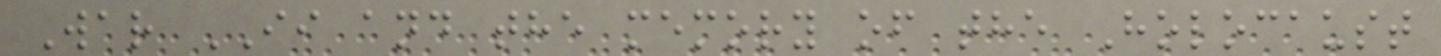War II and the memory of the Holocaust
